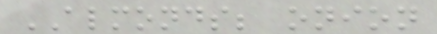ALMONDS; onion
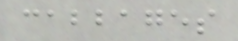cabbages
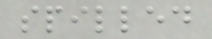spilled
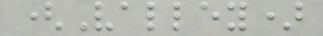(Valley)
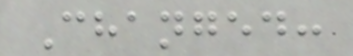Changed:
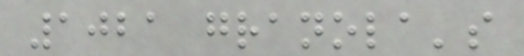1021 granola's
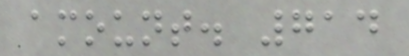amount. 714
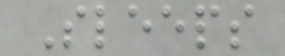Sleeps
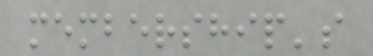membership's
